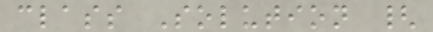class Solution {
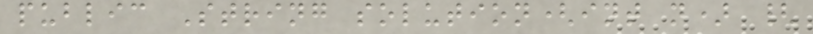public String solution(int n) {
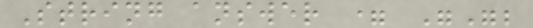String answer = "";
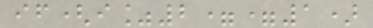if(i%2==1)
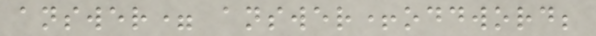answer= answer+oddword;
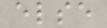else
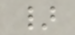}
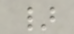}
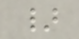}
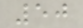50
